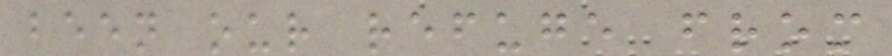been our refuge from
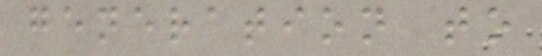generation to
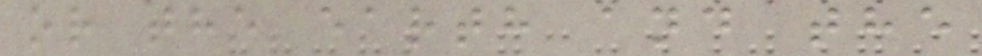or the earth and the
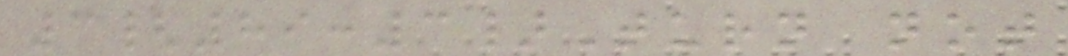3{89:3}Turn not
